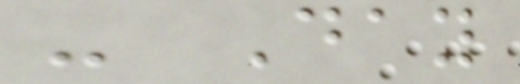- Day
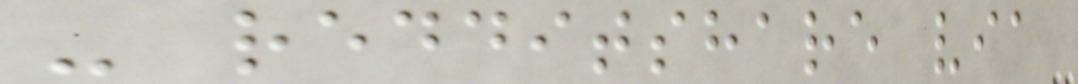- redditshare via
